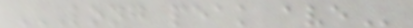LONG PEAK AVE
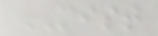MIST
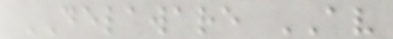DELAWARE AV
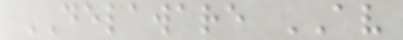DELAWARE AV
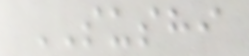SUSHI
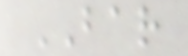BAR
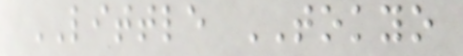LITTLE TOKYO
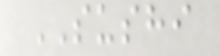SUSHI
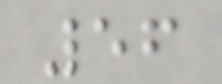56
